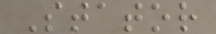Stator
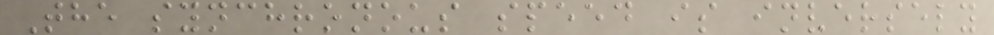The synchronous speed is inversely
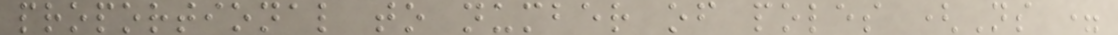proportional to number of poles (Ns =
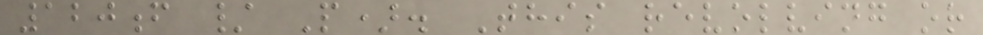120f / P). This revolving or
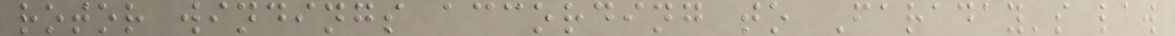rotor windings according to Faraday's law
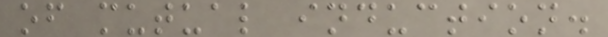of mutual induction.
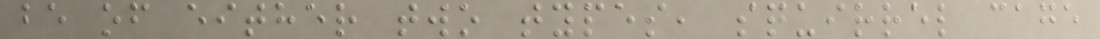be of either two types, squirrel cage
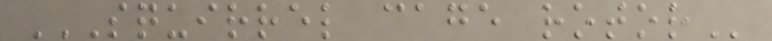SQUIRREL CAGE ROTOR
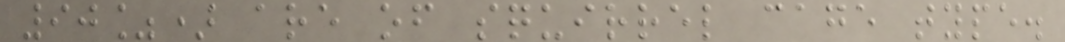90%) are of squirrel cage type.
